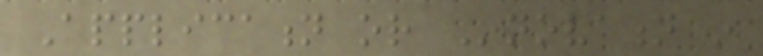Application or Innovation in
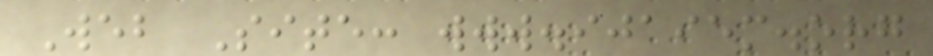Web Site: www.ijaiem.org
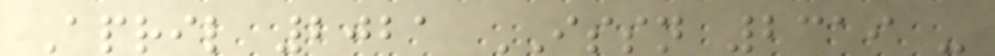April 2021 ISSN 2319 -
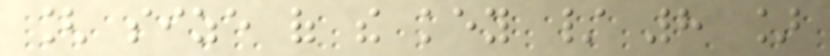[ size of the key / 8 ]
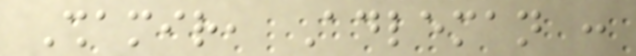Shamir, Adleman :
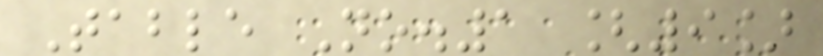Table No.1 [9]
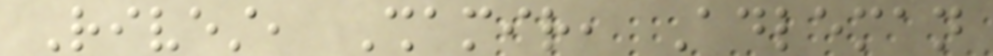Rivest, Shamir, Adleman
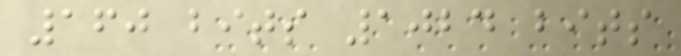160 bits 1024 bits
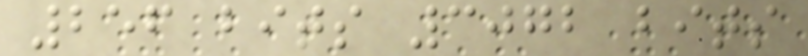256 bits 3072 bits
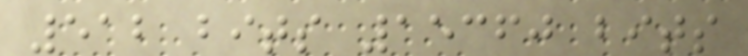512 bits 15360 bits
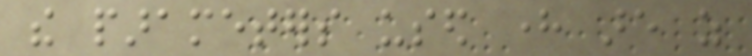the parameters used here are as
